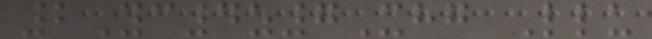2Yc4z7Xhg Llu
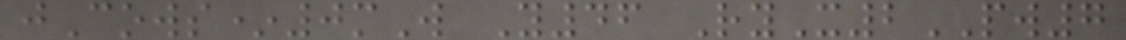jCows*0mW Y46 RyX2PW7
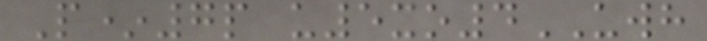P*7p u5xo4UWH
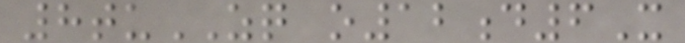8tuZQ o12d6X
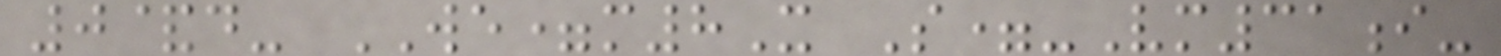0&d- WE=m8X S=-Vm31i-
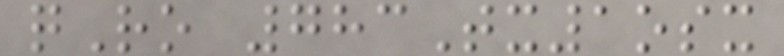qRo 783Tx1osx
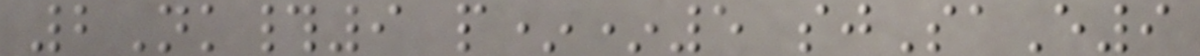2Nk#9 p**5 sjSaE9
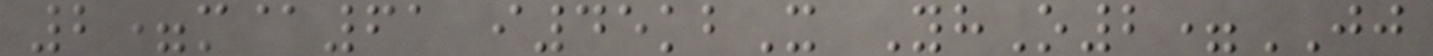2=m@61 i45kbX YhO2=JJ
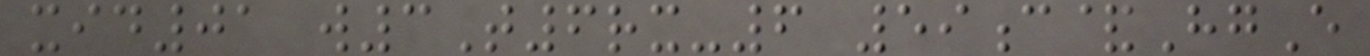xid01 w3T6rx-6 59c&HgE
